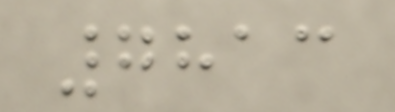7813
